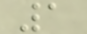1
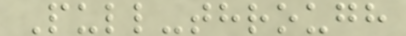Pull-through
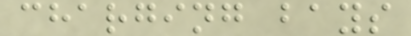charging bays
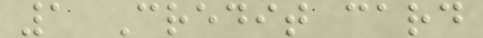1 Credit card
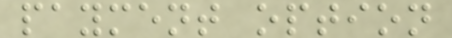payment option
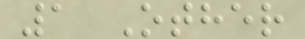1 Other
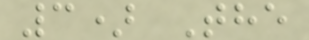3) The
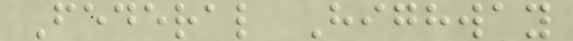Federal Highway
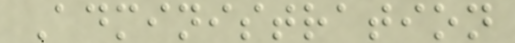Administration
